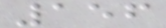156
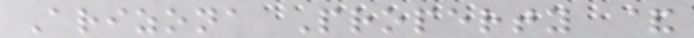Arizona Property &
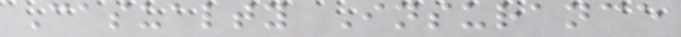Casualty Insurance
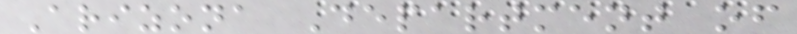Arizona Department of
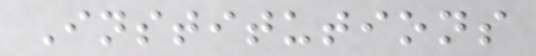Institutions
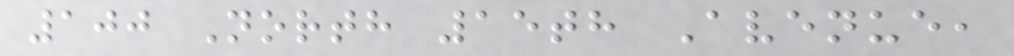100 North 15th Avenue,
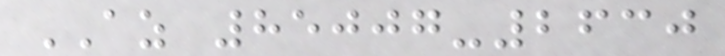AZ 85007-2630
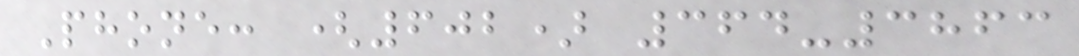Phone: (602) 364-3863
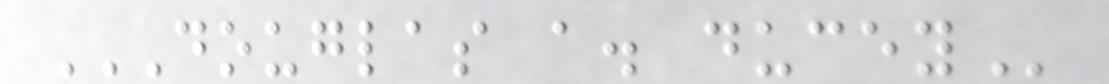DOUGLAS A. DUCEY
